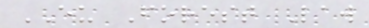EU Forest Law
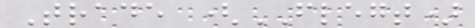Trade (FLEGT)
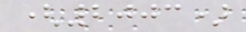(2003)
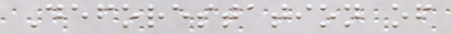Deforestation of
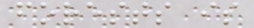forests is
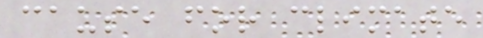cause for climate
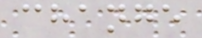change
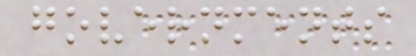governments
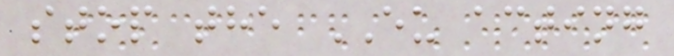stop the EU acting
